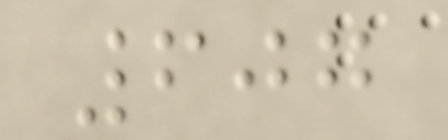607
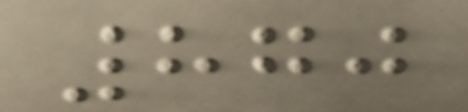870
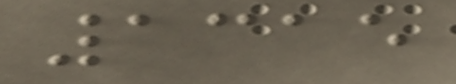1315
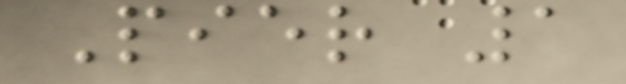Pier 1
